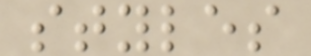styles
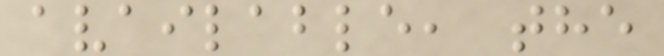available, the
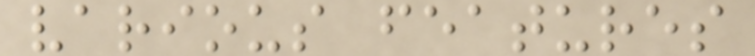various features
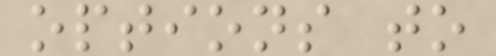options to
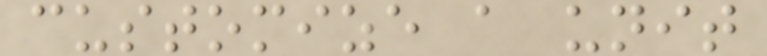customize a unit
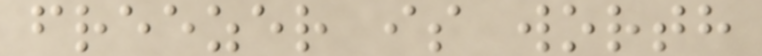freezer is worth
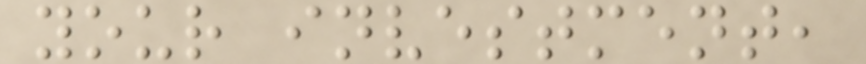your investment,
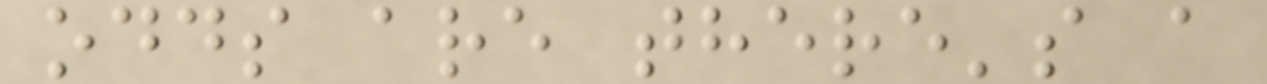odds are there's a
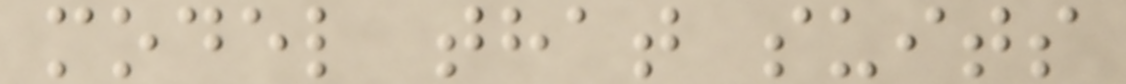model that suits
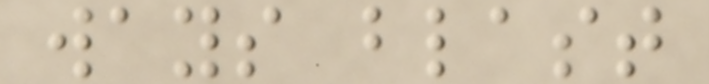ways blast
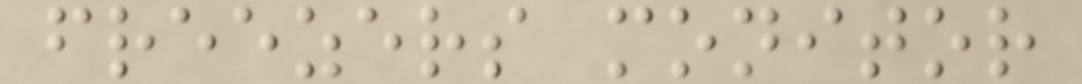freezers monitor
